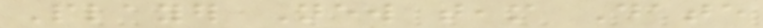Player New team Date
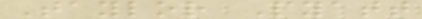Taylor Pyatt
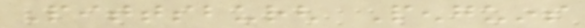Pittsburgh Penguins
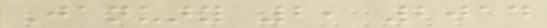January 2, 2014
